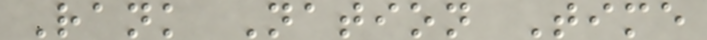Rank Nation Time
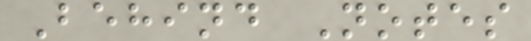Behind Notes
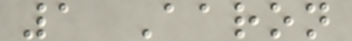1 Aaron
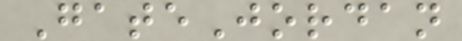GateJordan
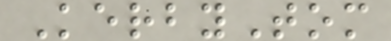KerbyTom
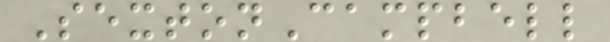SextonCampbell
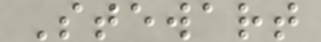Stewart
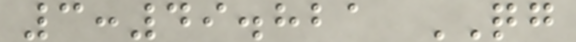3:49.821 QG
